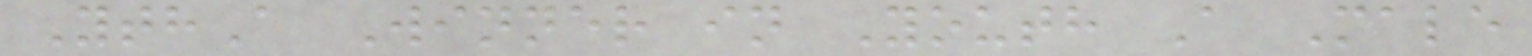YthA Winner in Youth A Male
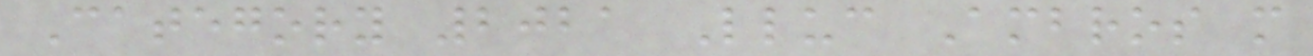Category 2021 Lluc Ambros m
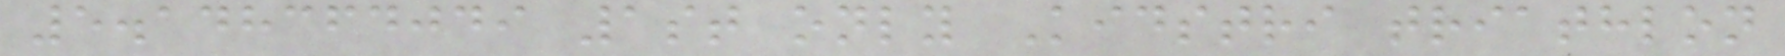5.148364049 1st only Kidstri triathlon
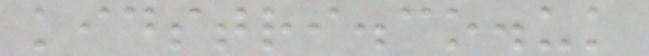kidstri.co.uk
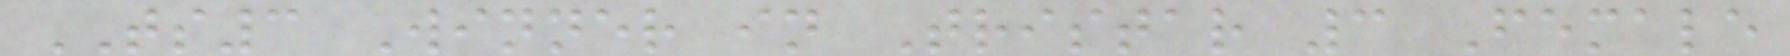TS3 Winner in Tristar 3 Female
